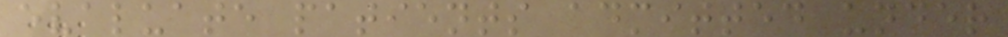evaluate patients admitted under
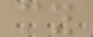my
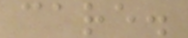care.
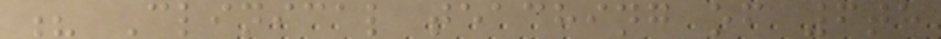? Clinical teaching of 6th
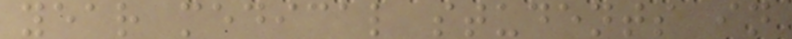year medical students in
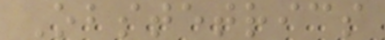Obstetrics
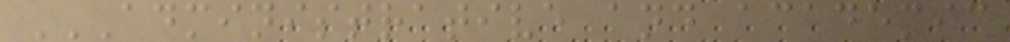ADMINISTRATIVE AND ACADEMIC
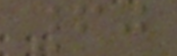60
